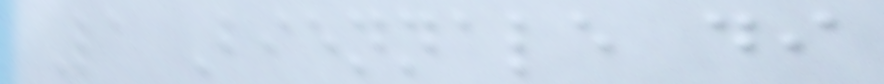La Biennale di
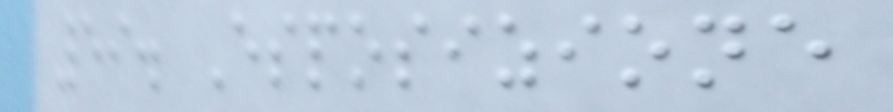59. Esposizione
